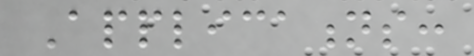Applications:
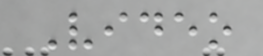Video
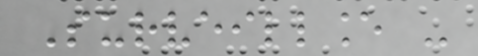Surveillance -
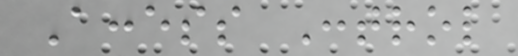Access Control
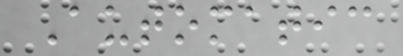Automatic
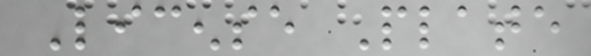License Plate
